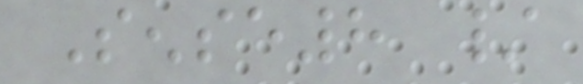Sense8 /
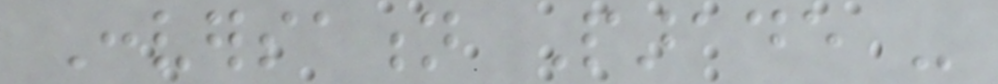Conversation Parade -
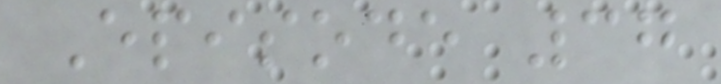Episode 37
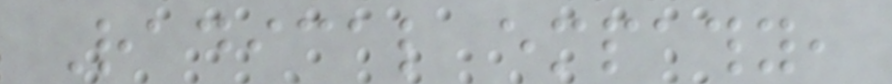Radical empathy,
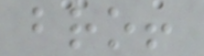bro!
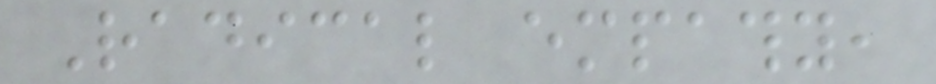Radical empathy,
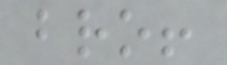bro!
